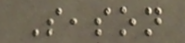Season
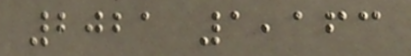2021 1,163
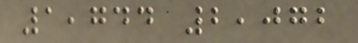1,744 2,072
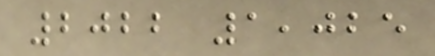2022 1,025
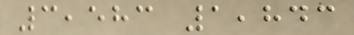3,583 1,843
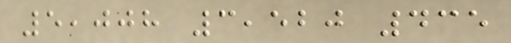5,008 3,520 435
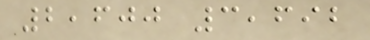2,600 3,692
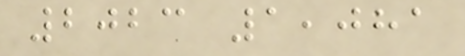2023 1,081
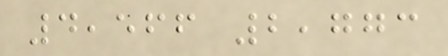4,566 2,773
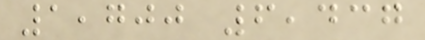1,700 6,437
